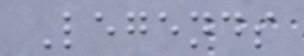Legends
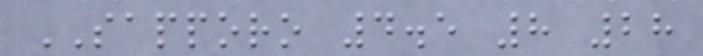SAPPORO 4.5 8 28
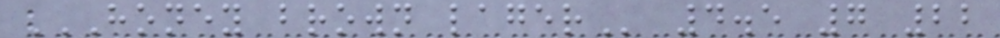HONEY BROWN LAGER 4.5 7 22
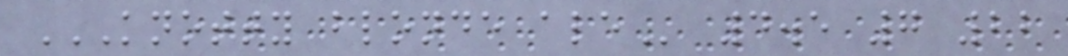KNOTTY BLONDE ALE 4.5 7 22
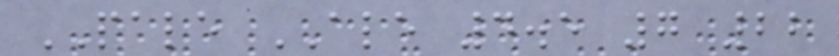PALE ALE 4.5 7 22
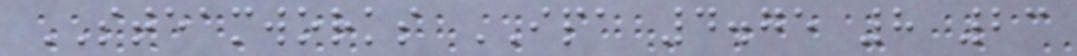STEAMWORKS IPA 4.75 8 23
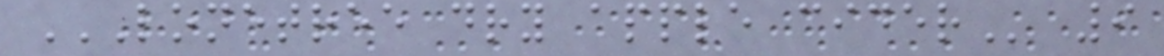LONETREE DRY APPLE CIDER 9
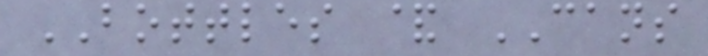BOTTLES & CANS
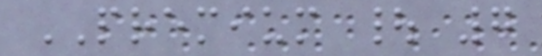PREMIUM | 7
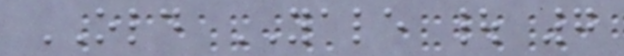OLD YALE | 7
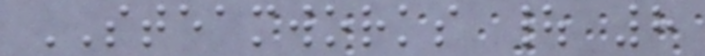STEAMWORKS | 8
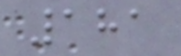181
